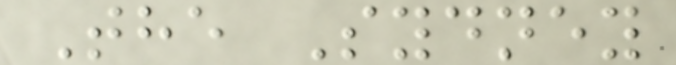The Sydney
